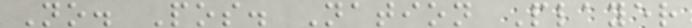No. Pos. Nation Player
